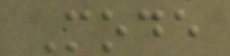Mode
